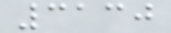3130
